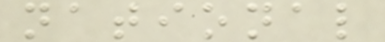national
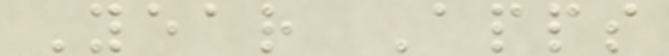Year Apps
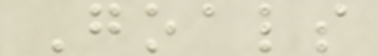Goals
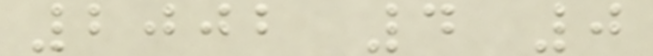2002 4 0
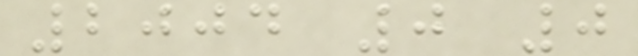2004 0 0
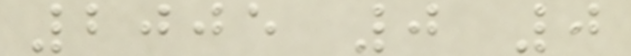2005 0 0
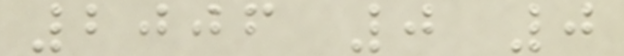2006 0 0
